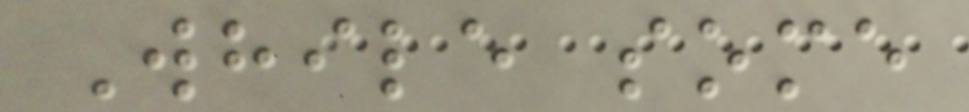While some
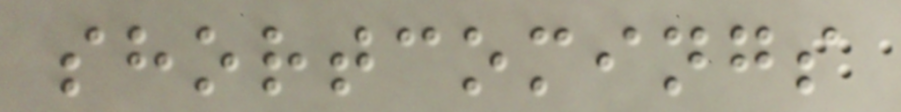shortcomings
